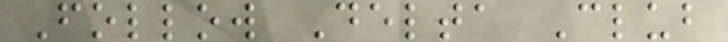Follow Delta Club
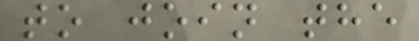to join the
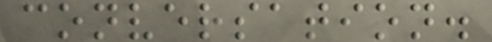conversation.
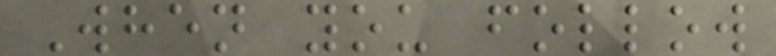When you follow
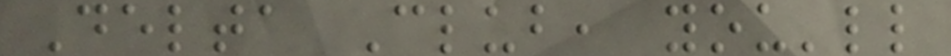Delta Club, you'll
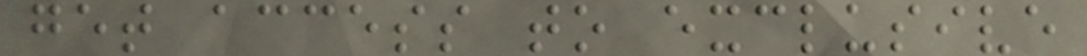get access to exclusive
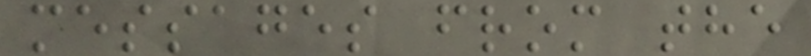messages from the
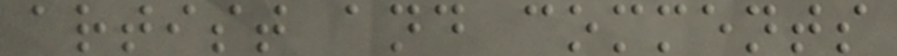artist and comments
